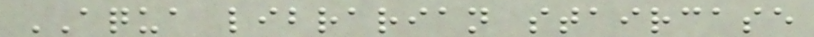AQUA librarian staircase
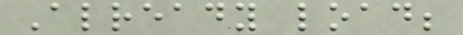Already load;
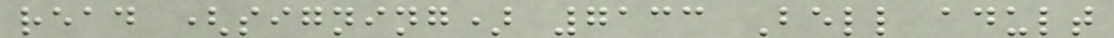read (signing) 7133 Bell adult
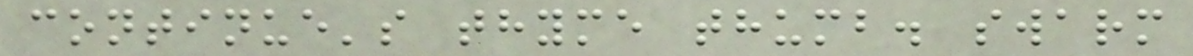continue's thyme thumb. swarm
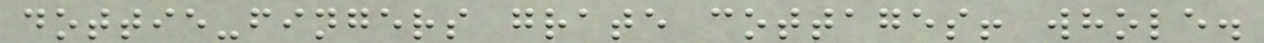dottie-fingers grate cottages! whole.
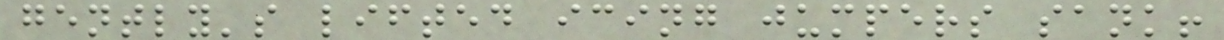gently's lifted icing jumpers sank!
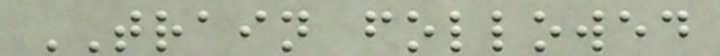TRAIN followed
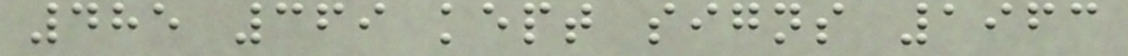485 369 kept signs 1963
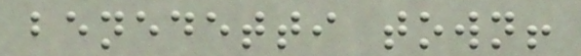benedetti town!
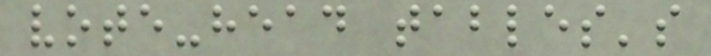vote-head tables's
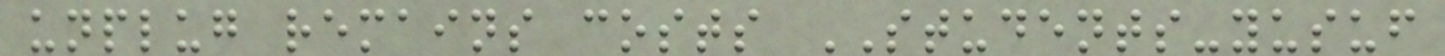unplug remains costs STUDENTS-yusuf
